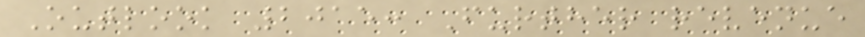Outlook 2015: Further revenue
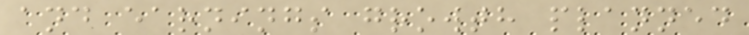and earnings growth planned
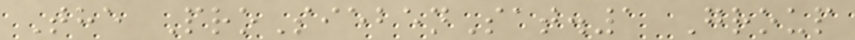The ProSiebenSat.1 Group
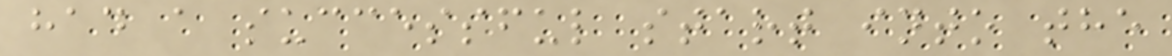had a successful start into the
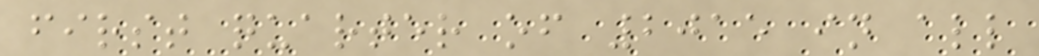first quarter of 2015 in all
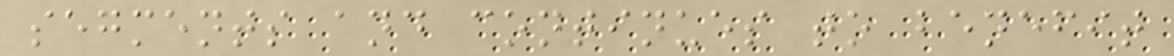segments and continues to benefit
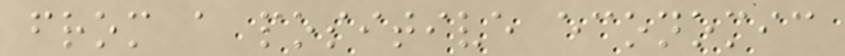from a positive economic
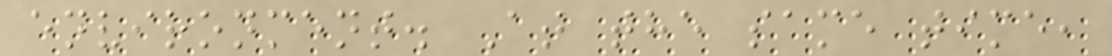environment. At the same time,
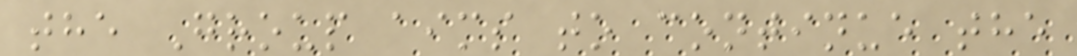the Group aims to continue the
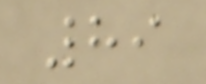89
